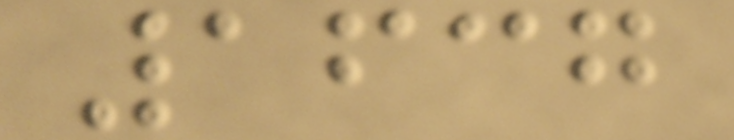1637
